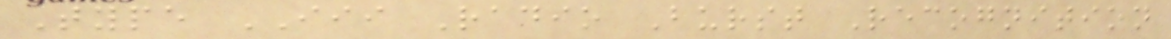Type III Radio Burst Recognition
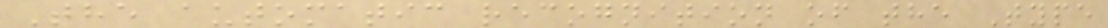The automatic recognition of the Type
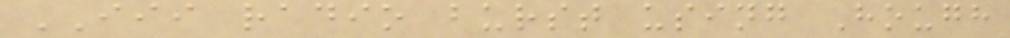III radio burst using Hough
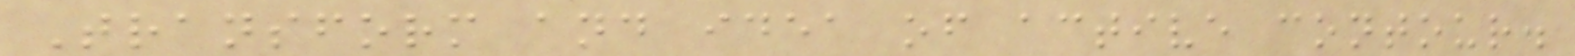Transform and idea of active contour.
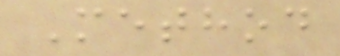Method
